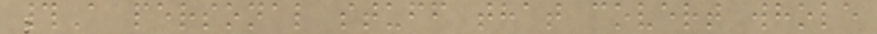#A personal stuff that covert whole
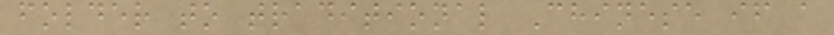folder to traditional Chinese if a
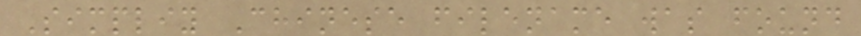Simpliy Chinese filename was found
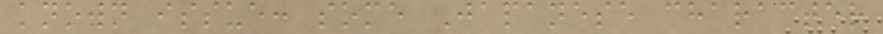known issue: some Japanese character
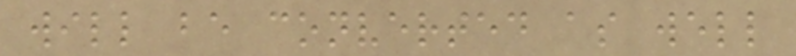will be converted as well
